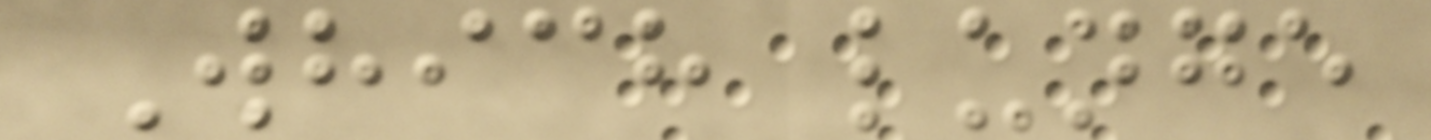Which lunge
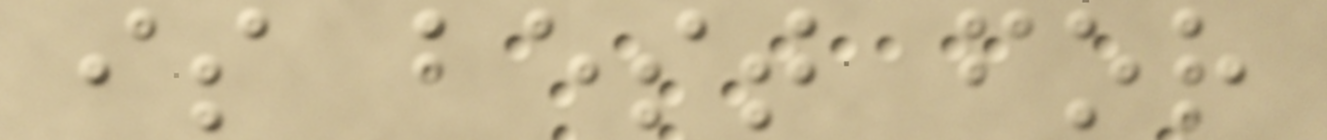is best for
